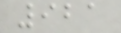921
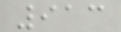913
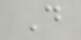D
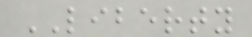LIBERTY
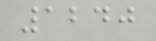1240
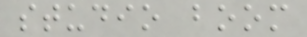studio boom
